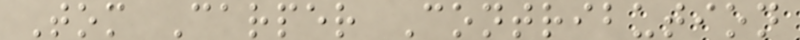Tom Carper Contribution
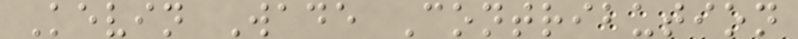Kevin Wade Contribution
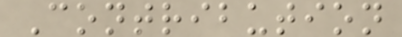Contribution
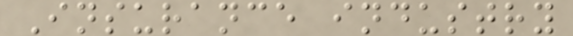Insurance industry
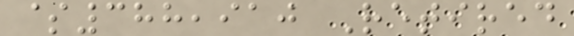$388,910 Retired
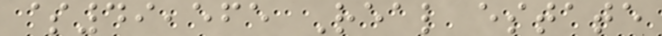$49,565 Real estate
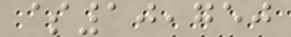$10,750
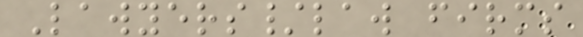Lawyers/law firms
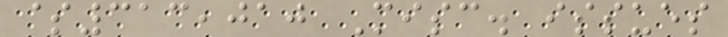$313,010 Misc. issues
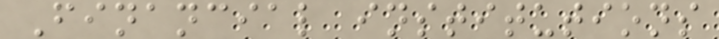Financial institutions
